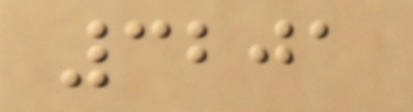3201
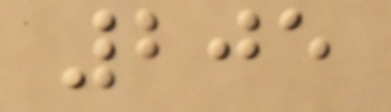205
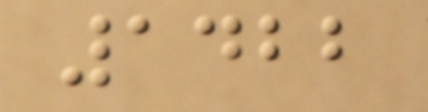1422
